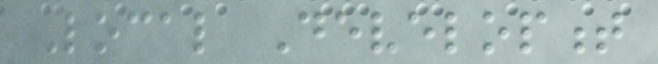Local Development
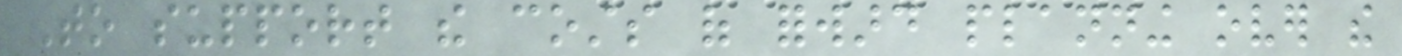To support the costs of forward planning over the
